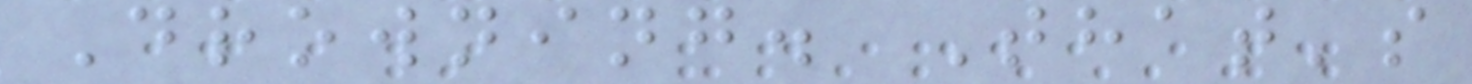Drowning. That's
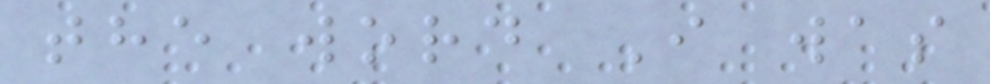the word I was
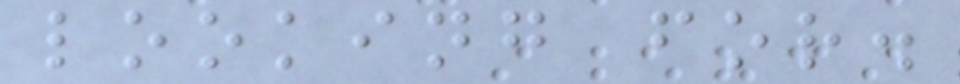looking for.
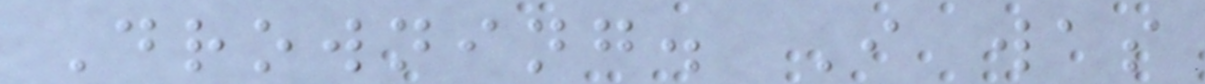Drowning. I was
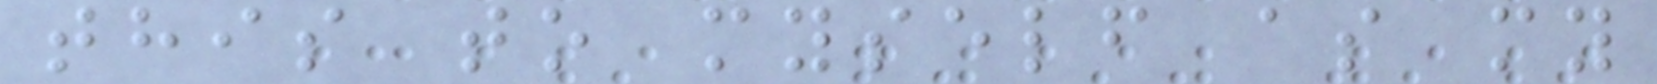this to myself as my
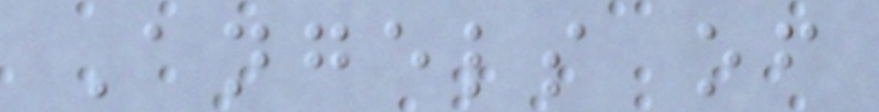Angels of
